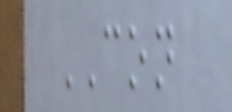CON
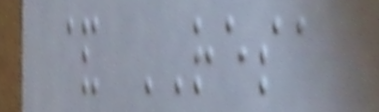& RESA
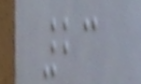23
